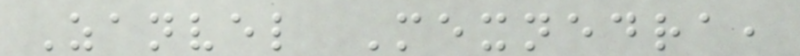Zanvel Mexnedra,
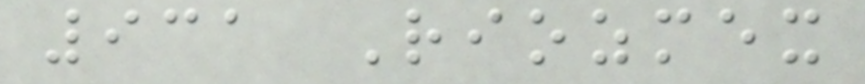931 Riozmex
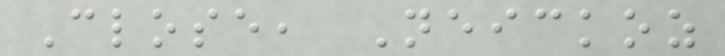Close, Neickoz
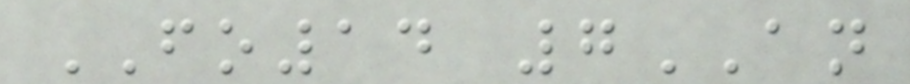FO14 7AN
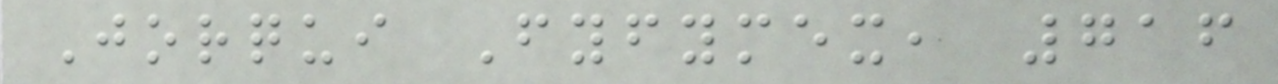Jorqui Fyfymex, 716
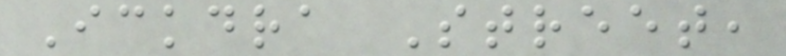Ickdra Street,
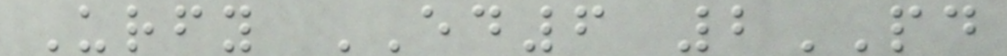Urfy ED6 2PD
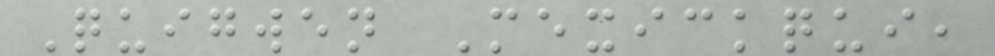Quigwen Mexickqui,
